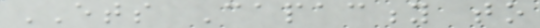ETS Capacity to
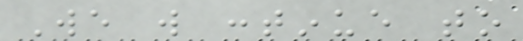We will continue to
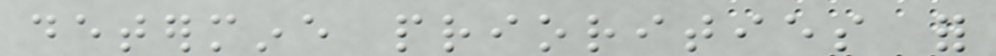determine priorities for
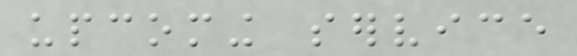upcoming service
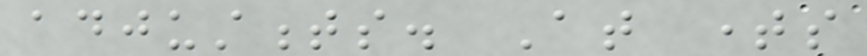adjustments. At times
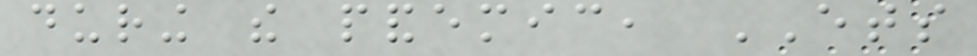during the pandemic, ETS
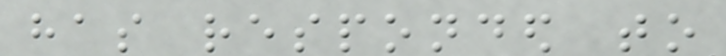has responded to
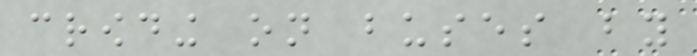crowding on buses by
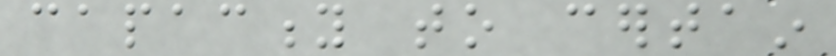capacity to certain
